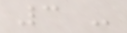3 -
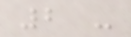2 -
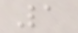1
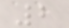2
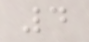4
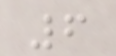6
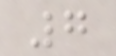7
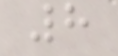8
